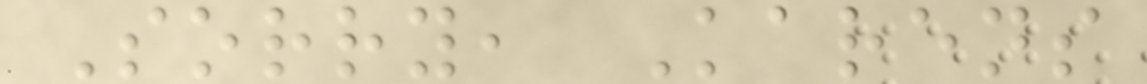Sorry, Karens
